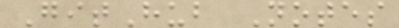GitHub Notes
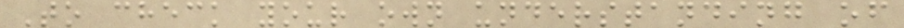To check your own understanding of
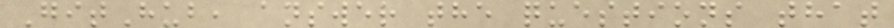GitHub, answer the questions that
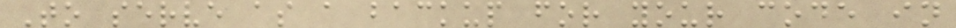To serve as a backup for your code in
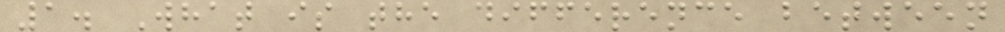1. What is the difference between
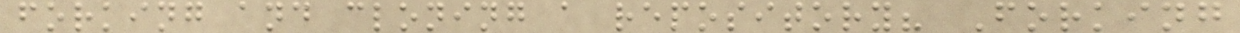forking and cloning a repository? Forking
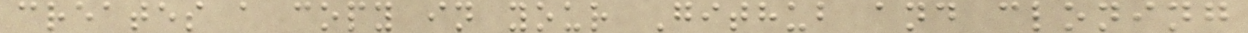creates a copy in your Github and cloning
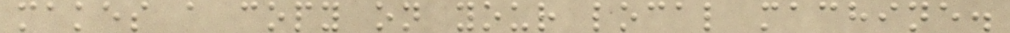makes a copy on your local machine.
